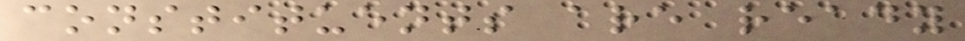constituents are ready
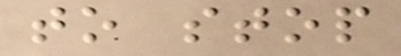to stop
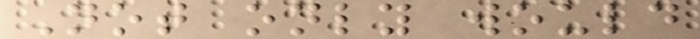Not only would
